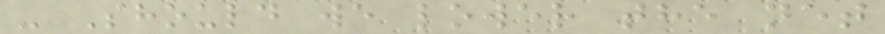- Should we lower the net
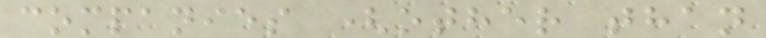companies (other than
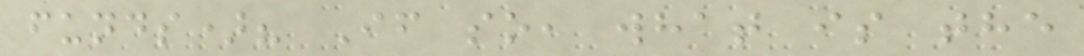funds)? If so, what is the
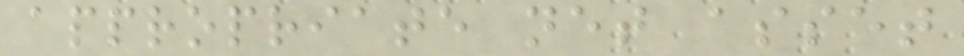appropriate net asset
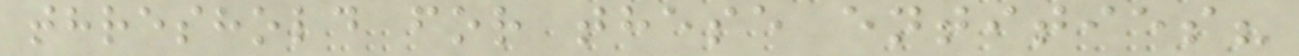threshold for these entities?
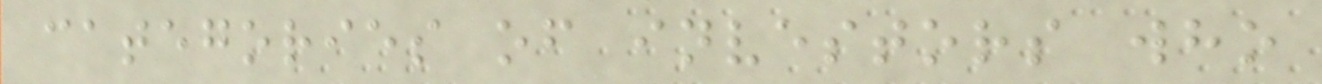categories of investors who
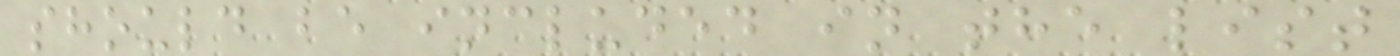should be included in the list
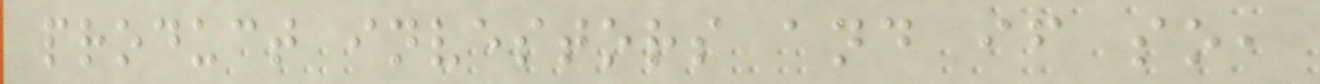product investors and if so,
